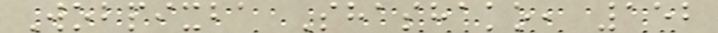Wobpixba Shashako, 152
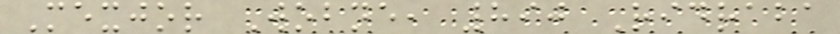Mexjor Wobne, 890 Ridraba
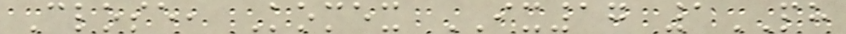Close, Komex IX17 1PH
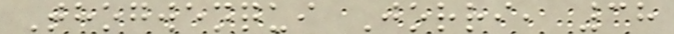Thogwenqui Jorri, 38
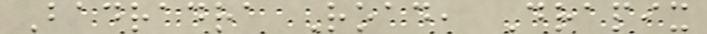Badradra Road, Drapix
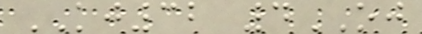KJ32 4OJ
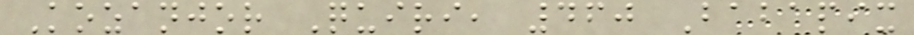Kozanjor Quiri, 460 Babapix
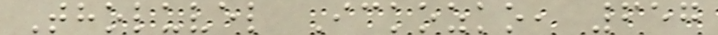Tholuvel Ickozko, 657
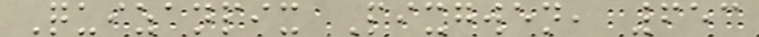Quizanpix Pixgwen, 653
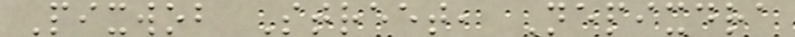Pixwob Street, Nepixdra
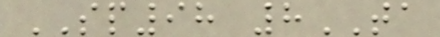SP98 8TA
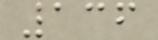136
